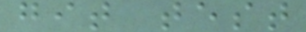git test
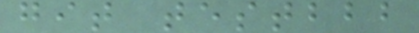git testbbb
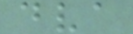dva
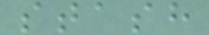stash
